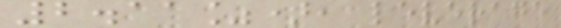2.11%), leverage
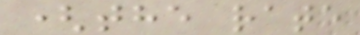(the rate
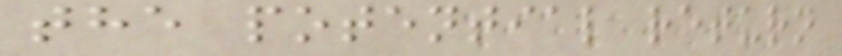the potential return
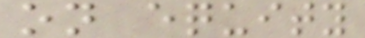on equity
